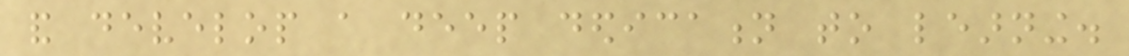and develop a deep dedication to learning.
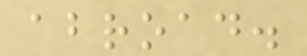abroad.
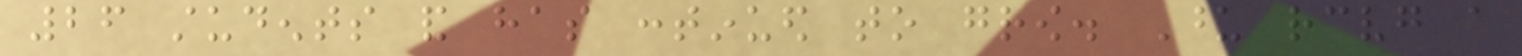26 students and has continued to grow. Upon receiving a
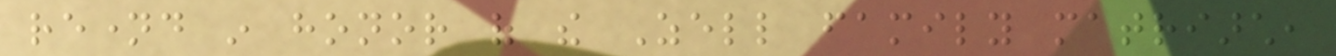renamed in honor of the Zell family matriarch,
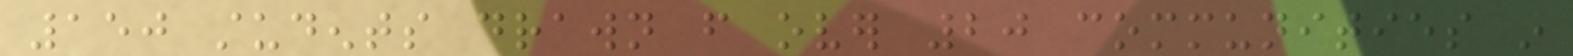150 students drawn from over 20 communities in
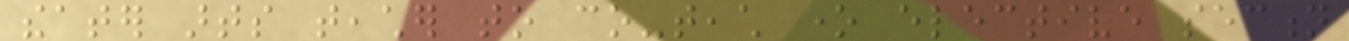theater arts teacher to co-teach one elective section
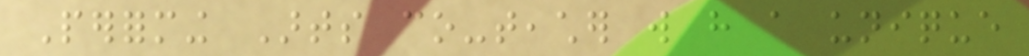Performing Arts co-teacher will have a unique
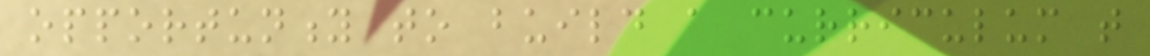opportunity to build a curriculum that
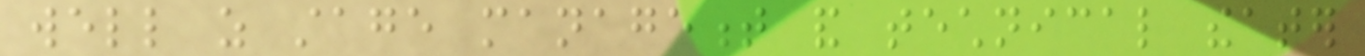well as stage management and technical theater
